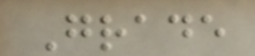Grade
